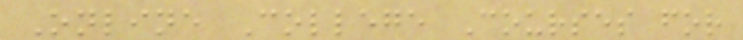Online College Courses for
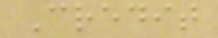Credit
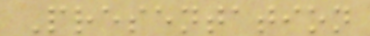Presentation
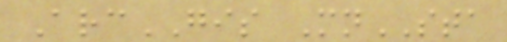ArcGIS MnSTA
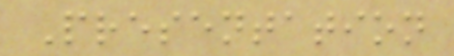Presentation
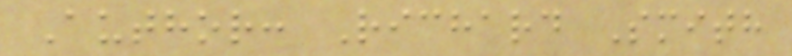Author: Richard Smith
